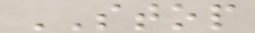STOP
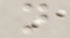n
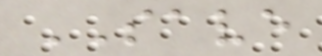SAVE
